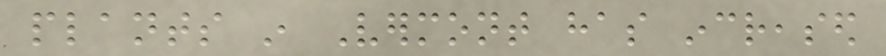plants in Vermont has increased
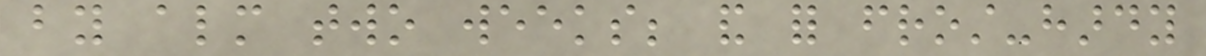by almost two weeks; and for frost-hardy
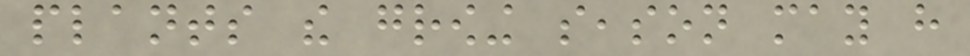plants the growing season may have
